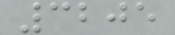3205
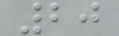20
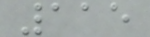115
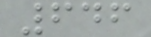646
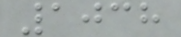1038
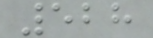528
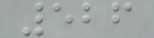526
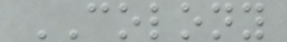COLONY
